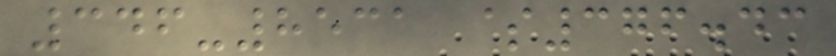346-8531 $376.43
